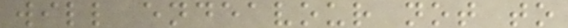will endeavour not to
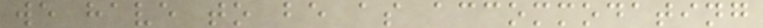we have to be as accommodating
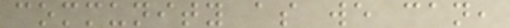community as we can,
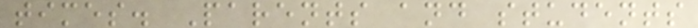times. Parents and students
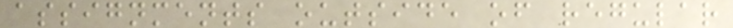assignments outside of regular
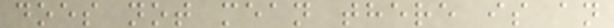does not mean there is an
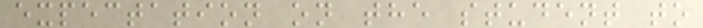expectation on the student to
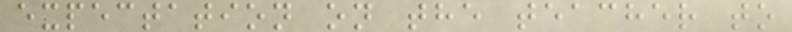expectation on the teacher to
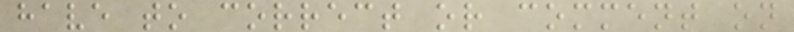have to correct or comment on
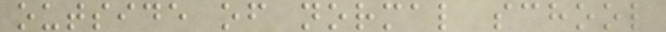outside of normal school
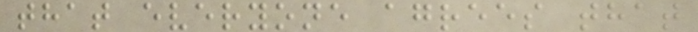that everyone agrees that
